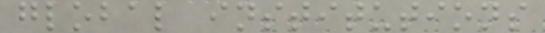global institutions
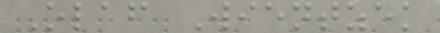Olaf Wientzek
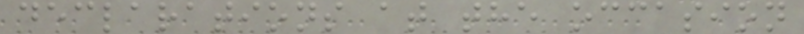declarations at the occasion
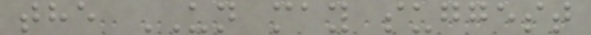the UN may suggest
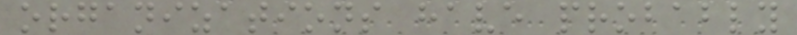organizations have probably
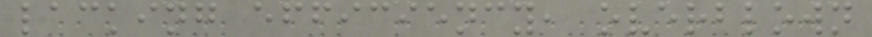lacking efficiency, overblown
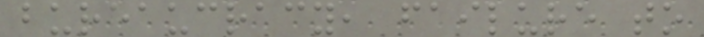bureaucracy, failure to
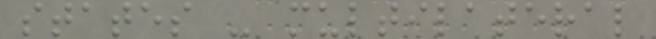states - multilateral
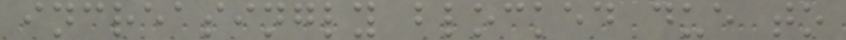increasingly blocked due to
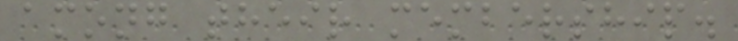among their membership.
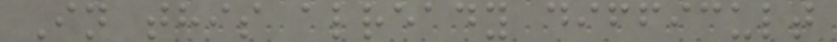In this already difficult
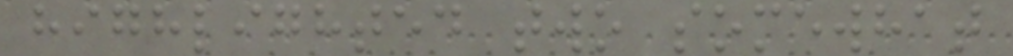highlighted two somewhat
